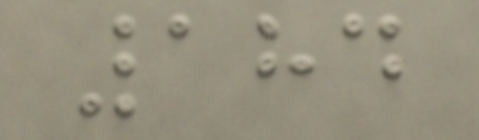184
